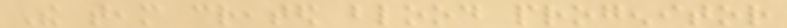The team created blood progenitor
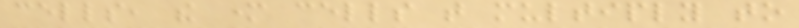cells, the mother cells that multiply to
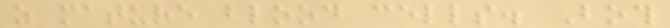as mature blood cells. Both
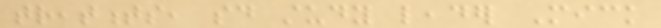treatments, said study leader Mick
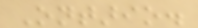Ontario.
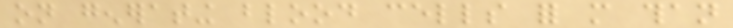on generating blood cells for more than
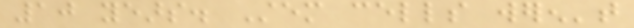10 years. Stem cells weren't
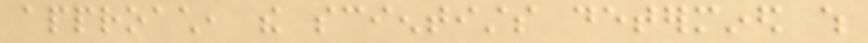approach, the scientists determined which
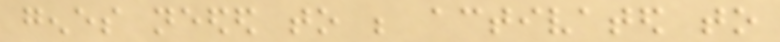genes needed to be activated to
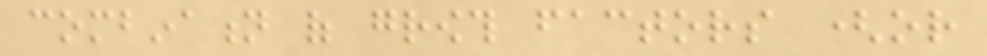combination of growth factors (or
